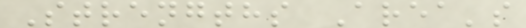Strengths Area's
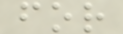for
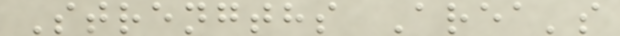Strengths Area's
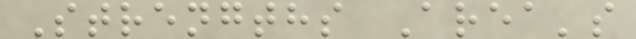Strengths Area's
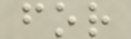for
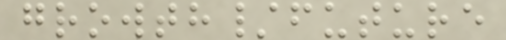growth/future
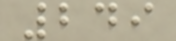249
